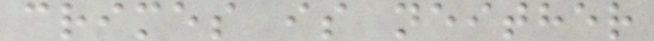crimes is neither
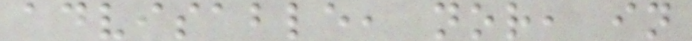advisable, nor, in
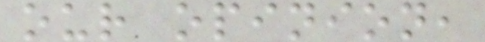our opinion,
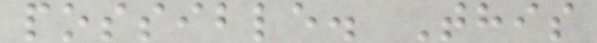possible. This
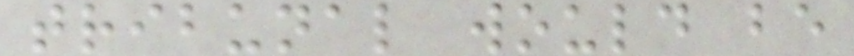tribunal would be
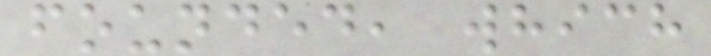founded, which
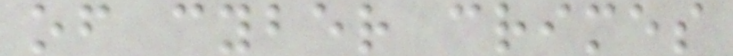of cyber crimes
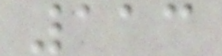113
